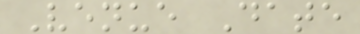Venue Date
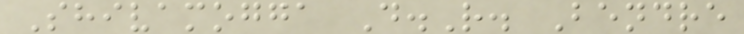Shivamogga D.R. Bendre
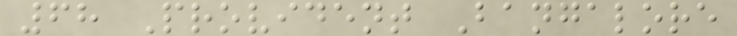68 Provident Bangalore
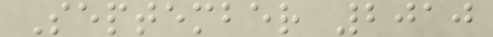September 2010
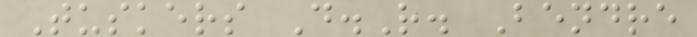Tuskers D.R. Bendre
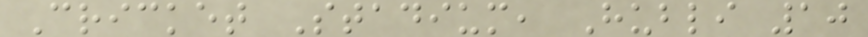Cricket Stadium, Hubli 10
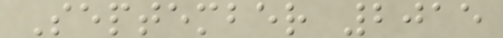September 2015
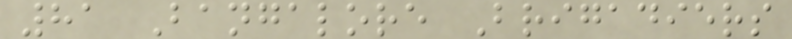81 Bangalore Brigadiers
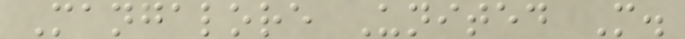Mangalore United M.
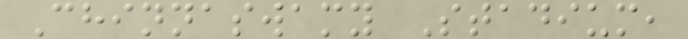Chinnaswamy Stadium,
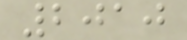2010
